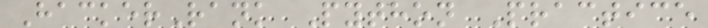HackerRank Python Practice
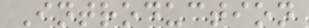Introduction
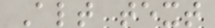Alt text
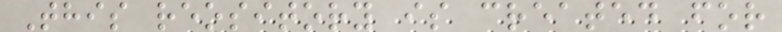This reository is created for
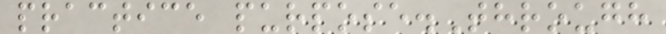practice purpose.Through
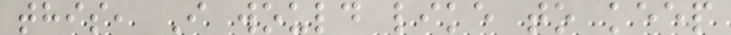this, I would like to keep
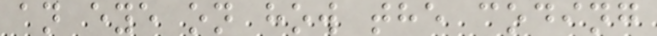an eye on how the coding
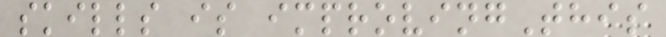skills is improvingThis
